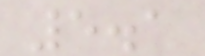5.1
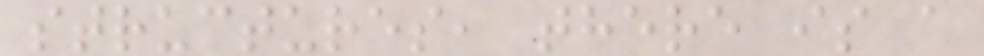structures, there is a
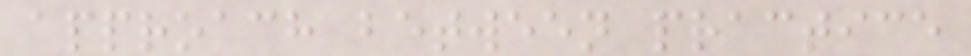approach between practice
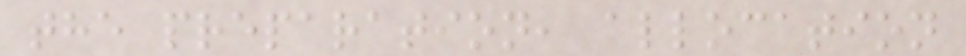the preparation, allocation
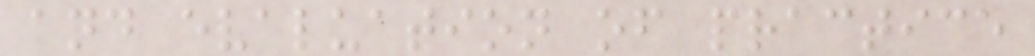and evaluation of practice
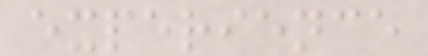experience
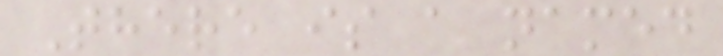There is a named
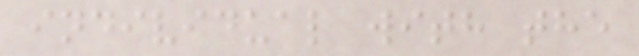individual with the
